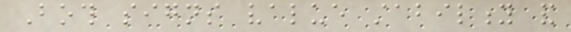Both signs value stability and
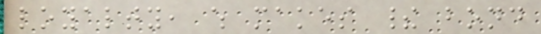loyalty, which makes their bond
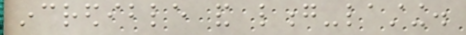incredible and long-lasting.
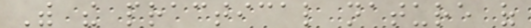With the practical nature of
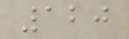120
